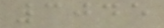3045
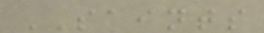SAINTS
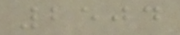2504
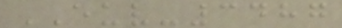EUV-3487
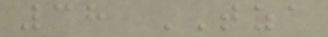38 TZA
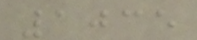1035
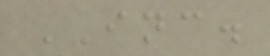INC.
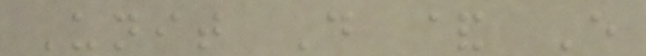Unit D & E
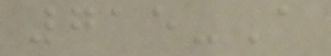715-A
